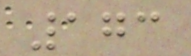173
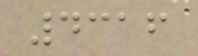4316
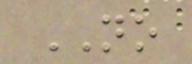NO
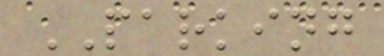PARKING
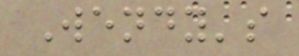Wendy's
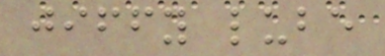jiffy lube
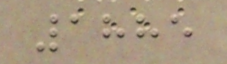1885
